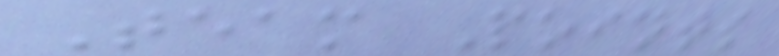Team Points
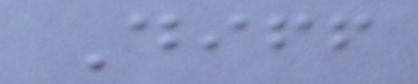Diff
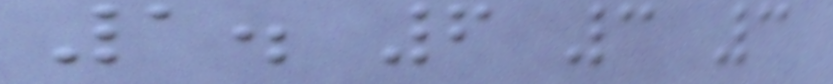1. 6 3 3
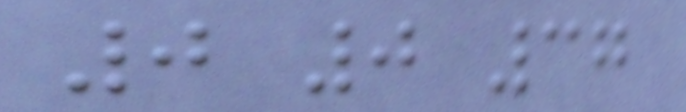0 0 37
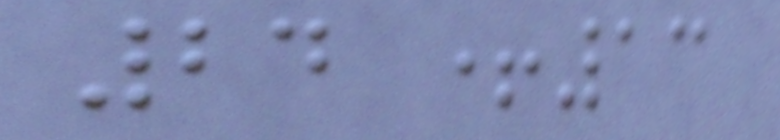24 +13
